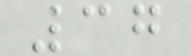37
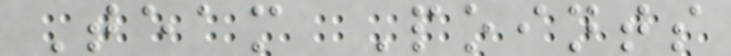Team Points
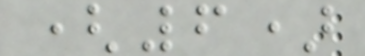(6)
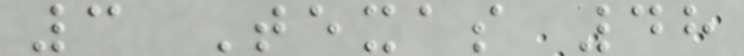3 Texas 48
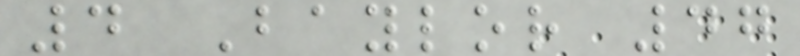4 Baylor 47
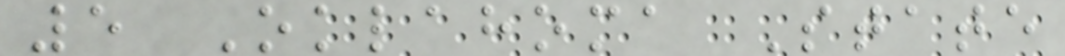5 Oklahoma State
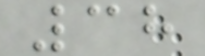38
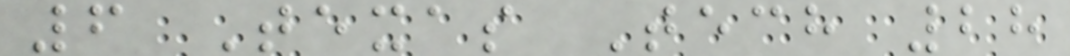6 Texas Tech 28
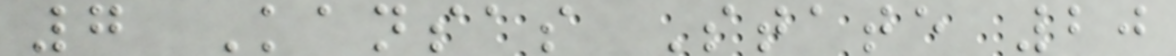7 Kansas State 20
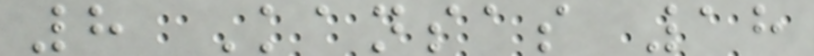8 Kansas 18
